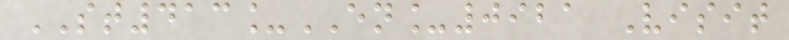ST413_EN_0921 Visit
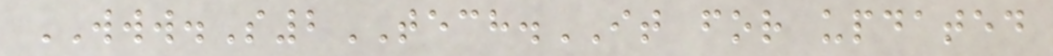WWW.S2TECH.IT for updated
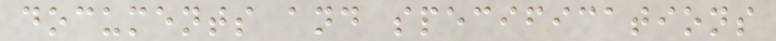documents and specifications
